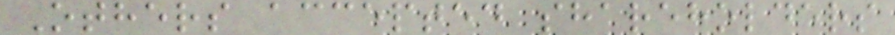Others accepted shareholders
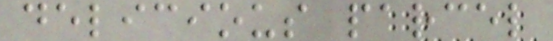delicious parcel
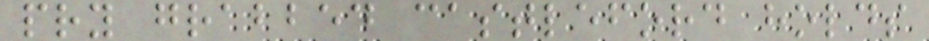pry grabbed castleford holds
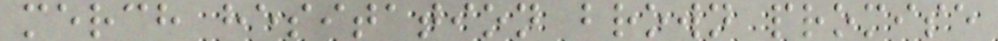merch hesitation brown promise
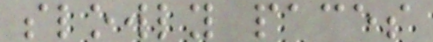slowly paces
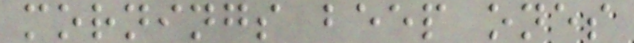mornings beep ones
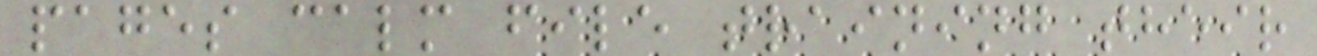pages calm file training their
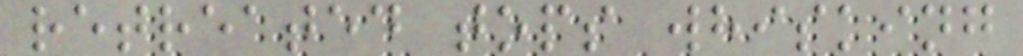retreated tops whisking
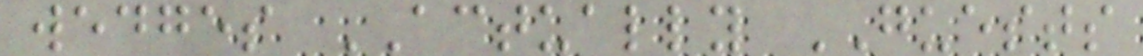wedges ACTUALLY GUESTS
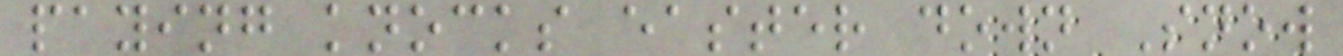paying knocks easter down Snow
